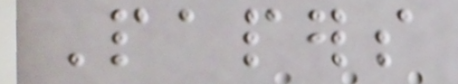Papers
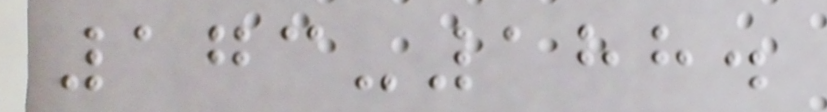173-188.
